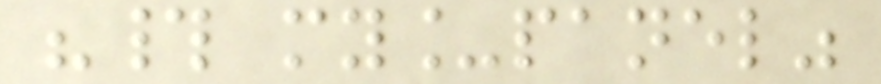"# my_panel"
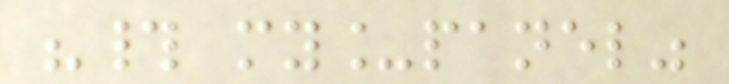"# my_panel"
